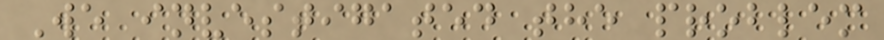We investigated the problem
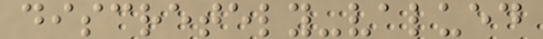discretely-valued
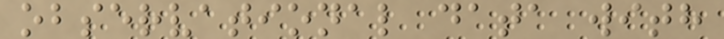observational data with
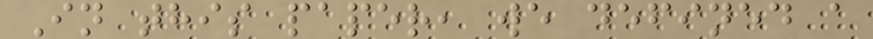In this paper, we defined a
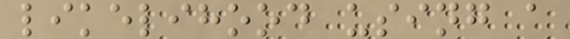likelihood using a
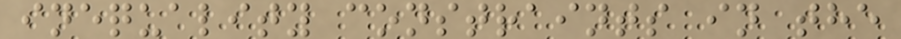inequality constraints in the
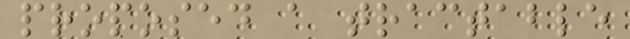proposed a tractable
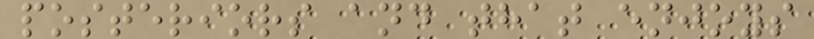posteriors and that enjoys
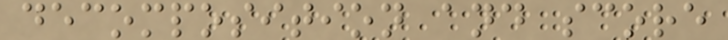decomposition and score
